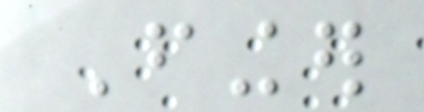Finger
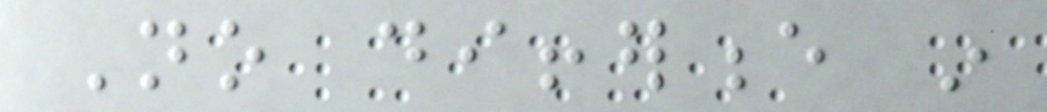No difference in
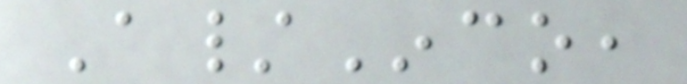A/Inco,
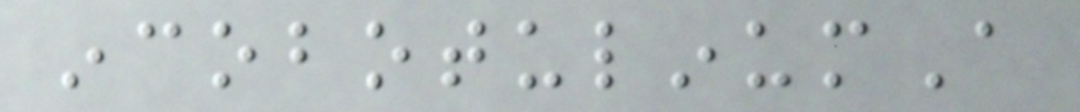incobotulinumA
